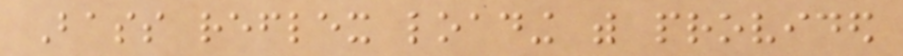Bass reflex loading with provided
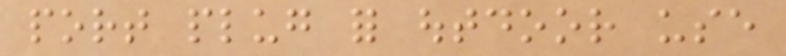port plug for outdoor use
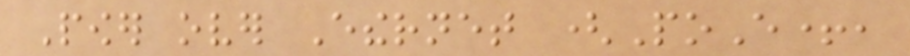Power over Ethernet (PoE+,
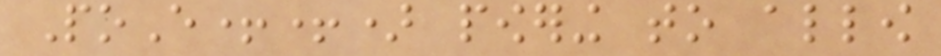PoE++) powering to allow
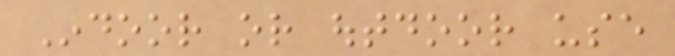Indoor or outdoor use
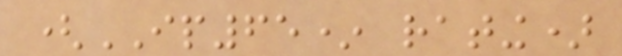(IP65* rating)
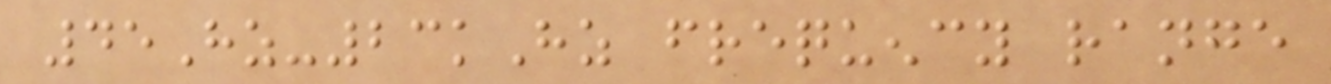45Hz-23kHz frequency range
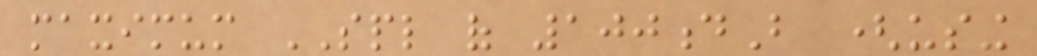maximum SPL of 100dB (using
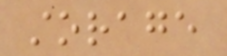storage
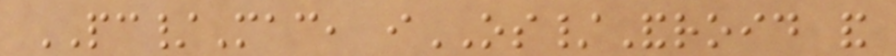PC/Mac, iOS/Android and
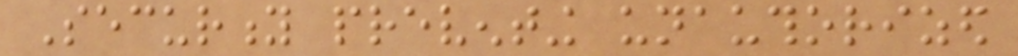Security preventing unauthorized
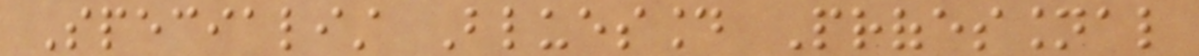Specialist Bluesound Professional
